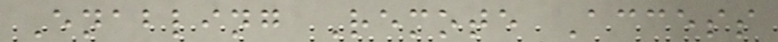Enabling Remote Access
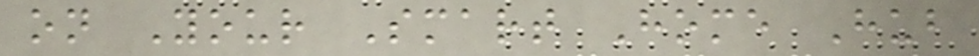on Your Smart Home Hub
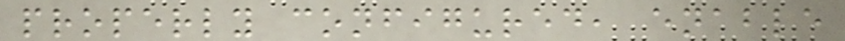properly configured, enable
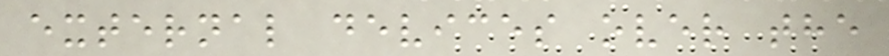external devices over the
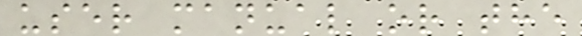user manual or the
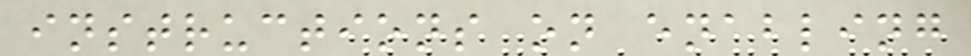instructions on enabling
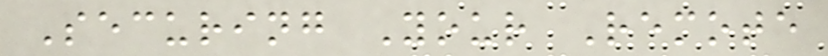Securing Your Remote
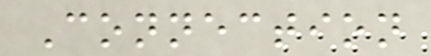Connection
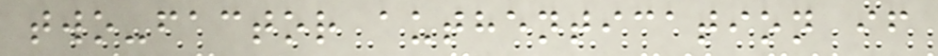two-factor authentication if
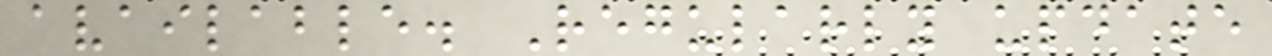available. Regularly update
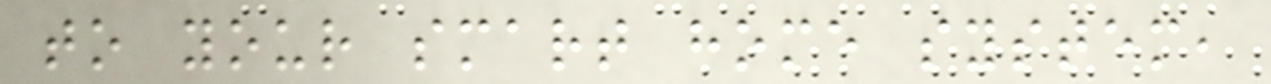to your smart home system,
